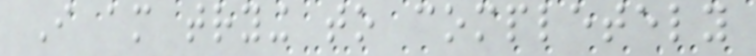I am trying to completely
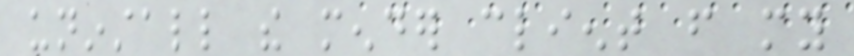uninstall the mender client from my
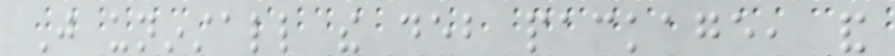Just uninstall the deb package, and
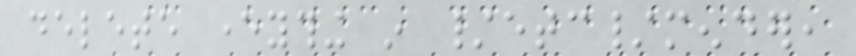delete everything in /etc/mender,
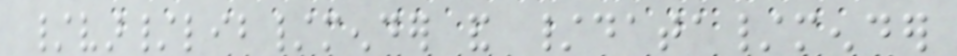/var/lib/mender and /data/mender
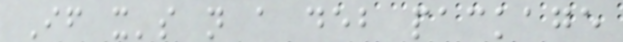If it's not a deb package
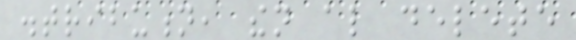distribution, then also delete
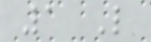1 Like
